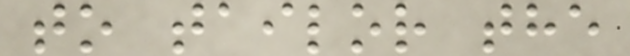to tailor the
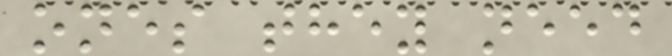ones they need
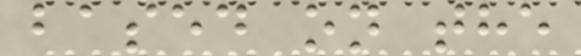based on the
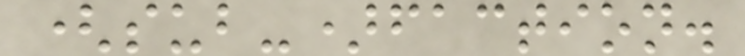(sub-)faction.
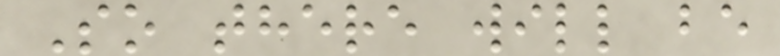So there will be
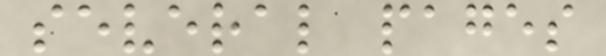several pages
